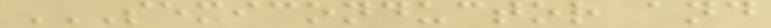SEMICONDUCTOR AND
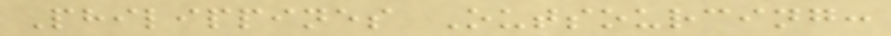Philippines Outsourcing:
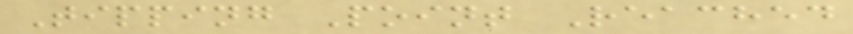Tipping Point Reached
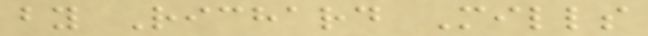by Richard Mills
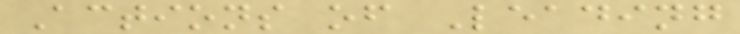Actions of Leading
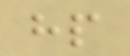hp
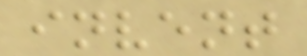invent
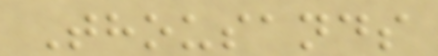Thousands
